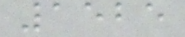1525
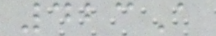423A
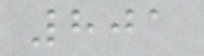801
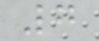7
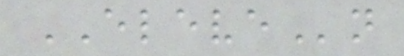ELEVEn
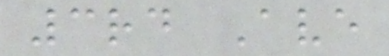3rd Ave
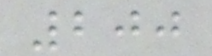200
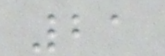21
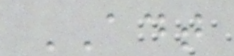ADT
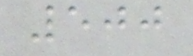500
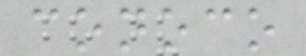conoco
